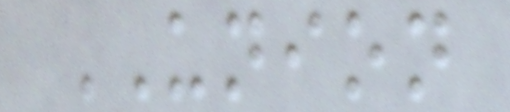UNION
